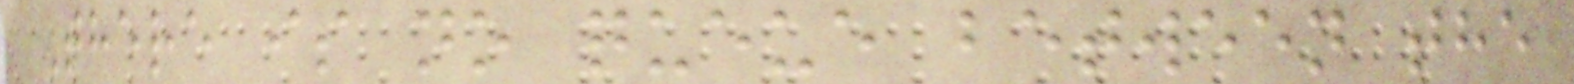There is no queue between the
